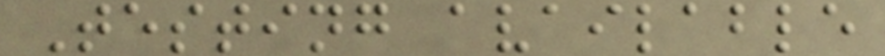Testing available
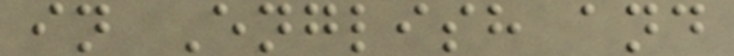in English and
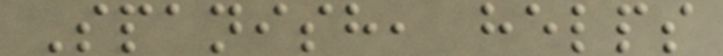Spanish, helps
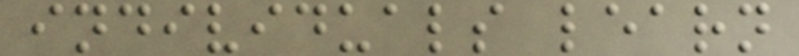individuals learn
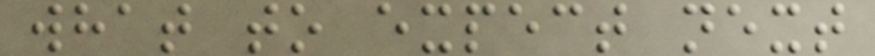what to expect next
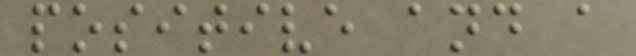positive and a
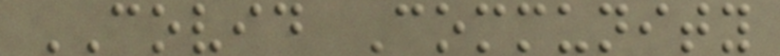COVID Community
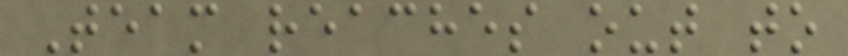Team reaches out to
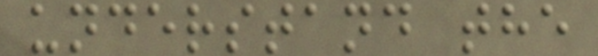understand the
